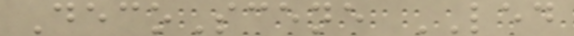DecoScene LED
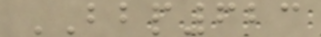BBP623
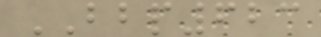BBP623
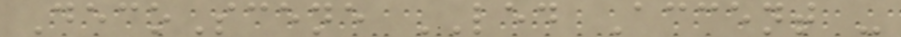DecoScene LED Accent -
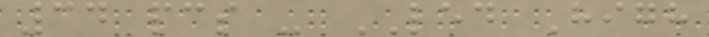34 pcs - LED High
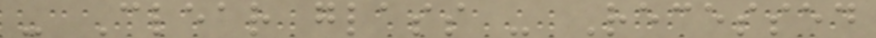- Clear glass - Recessed
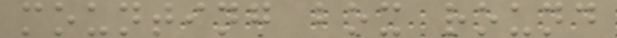mounting box round
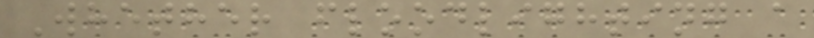Whether floodlighting a
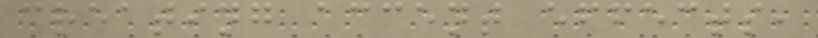creating accent effects,
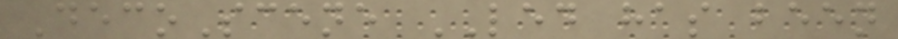DecoScene LED has been
